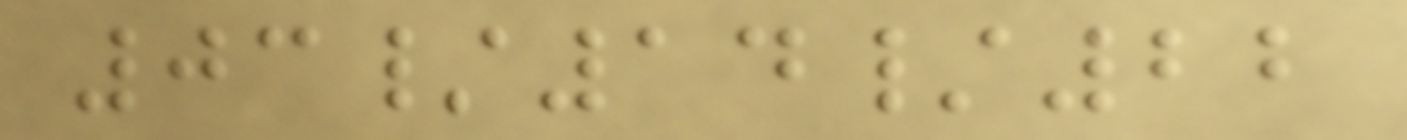03/14/22
